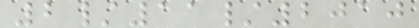2/11/2010
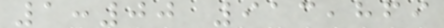1:00 913,869
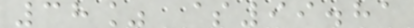38% $99.81
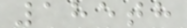185th
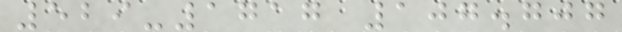529-1717 107.707
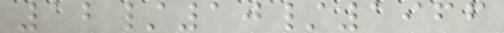12/10/1966
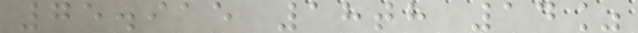75.915 18th 14%
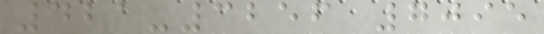421-3256 7095
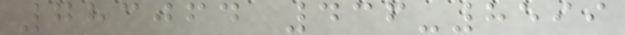783064 436-8599
